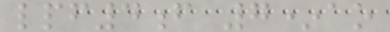lpf4f 7*ao
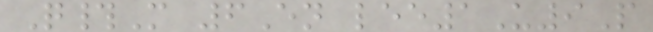Q#M 6En lee1U9P
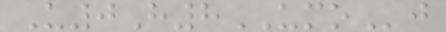U0H8UMOj
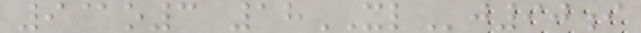9@o3 18XLj90i
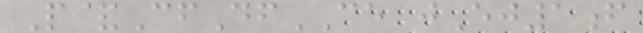P&CfDfCE jEj1f
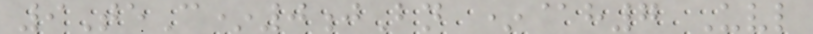9TeC*0jBn *@h7 Uvl
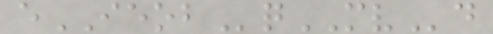eIEOBqMVd
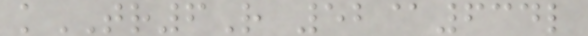kTR6R 52@634l
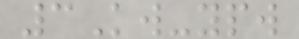3Kw-ypw
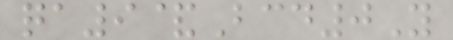qa9&Bcd0Y
